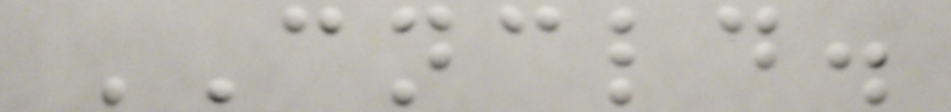CNCLD.
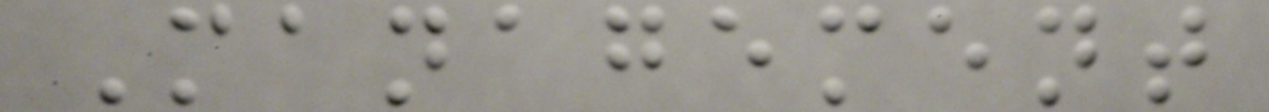Management
